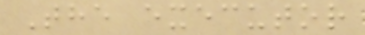The executor
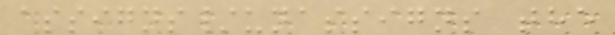assigns/unassigns the
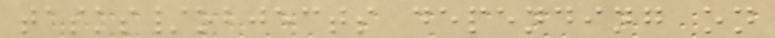tasks/objects depending on
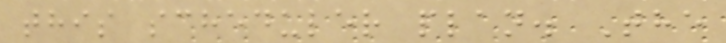this scheduler plan. The
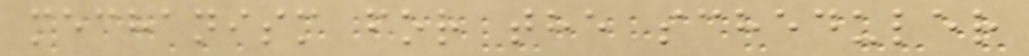mechanism for the scheduler
